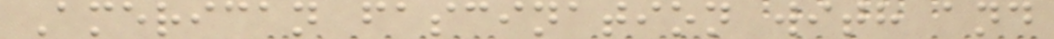American fascination with and
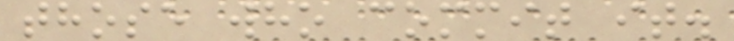those who commit it.
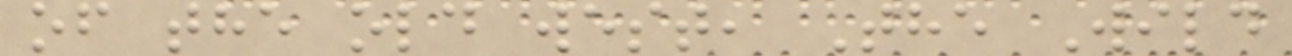of the old west, The Wild
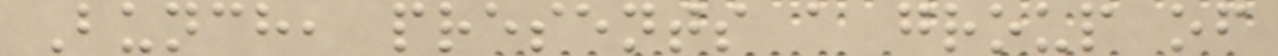Bunch, presents a group of
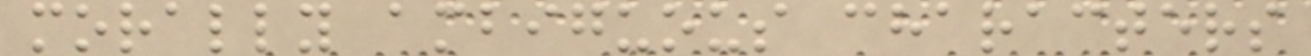morally ambiguous characters
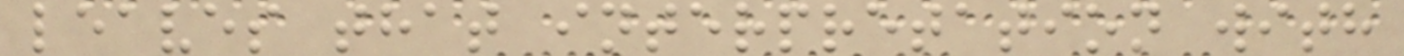leaves that interpretation with
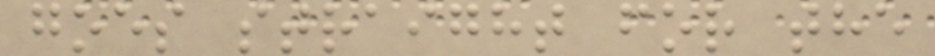goes straight for the
